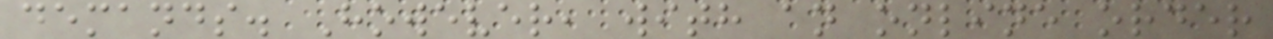demands. However, with an online order
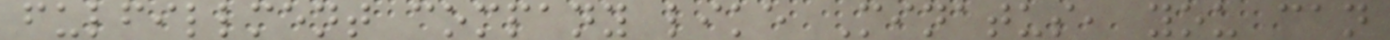fulfillment company like Minatus, you can
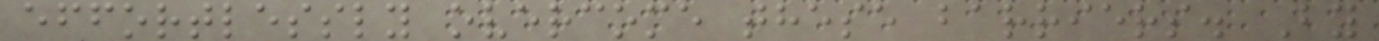effortlessly overcome these barriers. By
